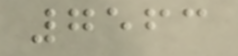7563
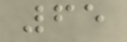65
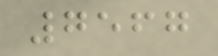7567
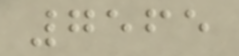7565
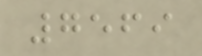7569
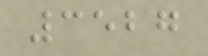3527
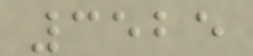3525
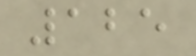125
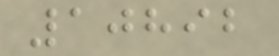10892
